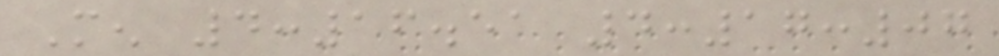Men 4:16.51 4:17:07
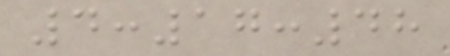4:17:48
